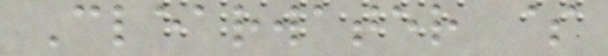Clearwater $
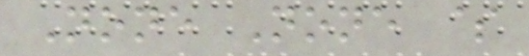None None $
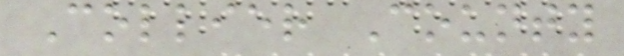Collier County
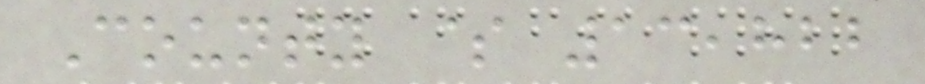County $ 13,822
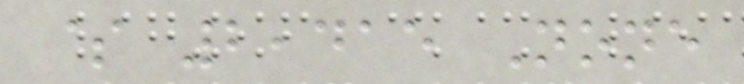$ 2,415 None
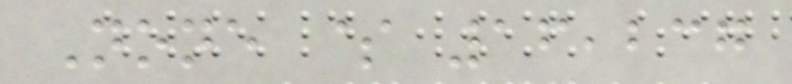None $ 16,237
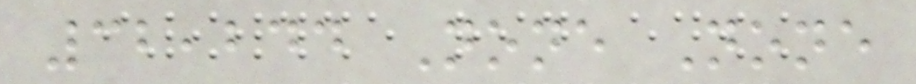32,244 None None
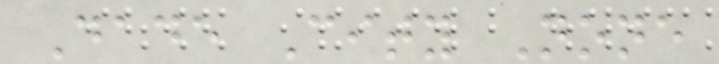Dade City None
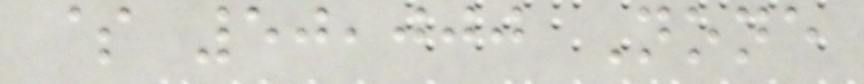$ 50,000 None
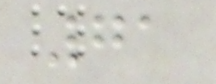71
